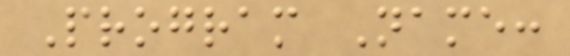Program Name:
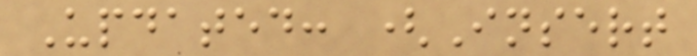Updated: (Insert
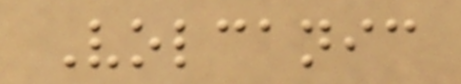Volcanic
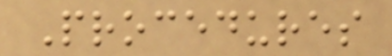Procedures
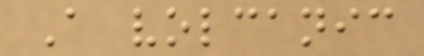A volcanic
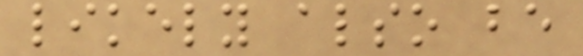likely also be
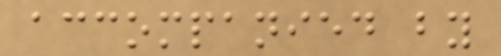accompanied by
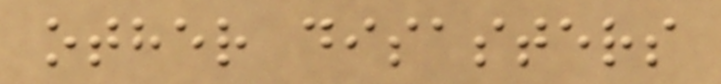other disasters
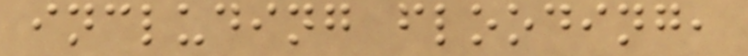including flooding,
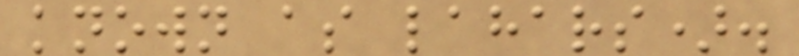known as lahars).
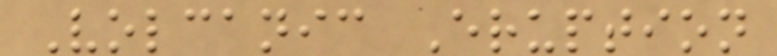Volcanic Eruption
